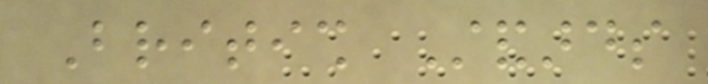British Standards
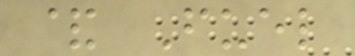& Fuel
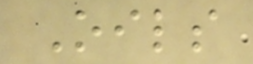Oils
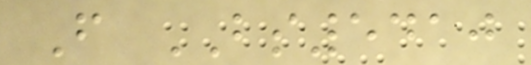From BS5410
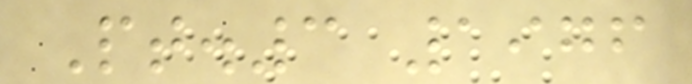Pt.3 1976
